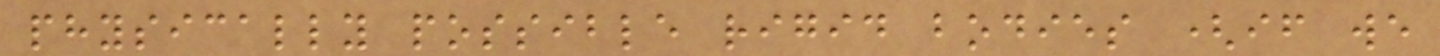physically possible rigid bodies (if we
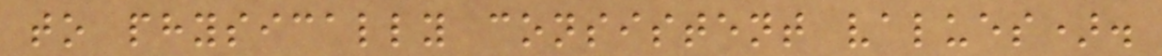to physically consistent values).
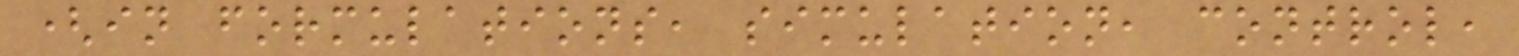(in formulations, simulation, control,
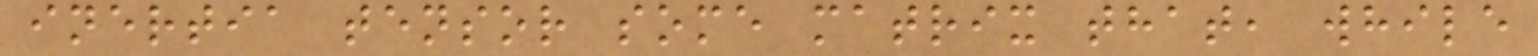inertia tensor some matrix that, while
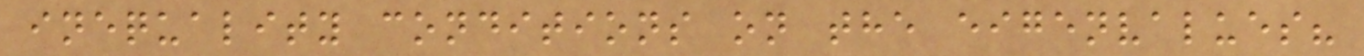inequality conditions on the eigenvalues?
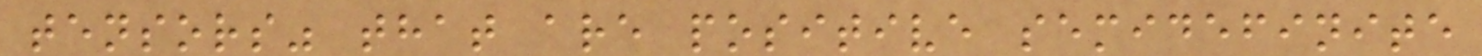tensors" that are positive semidefinite
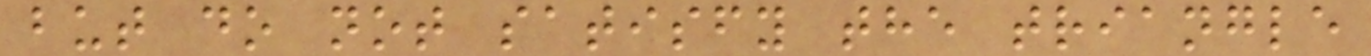but do not satisfy the triangle
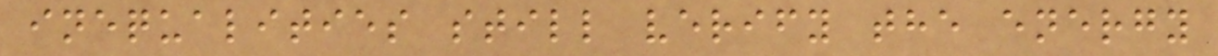inequalities still verify the energy
